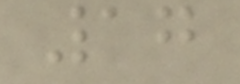17
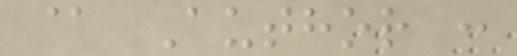@ Author :
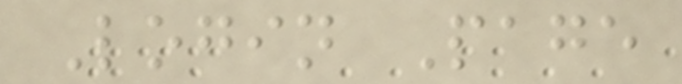Login Page
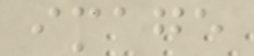image
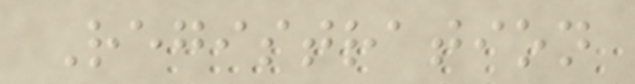Registration
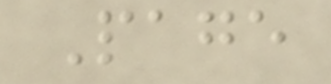Page
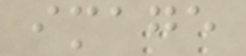image
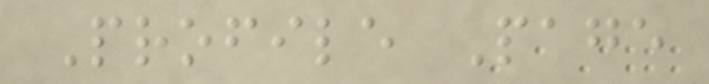Profile Page
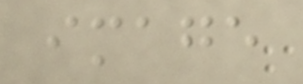image
